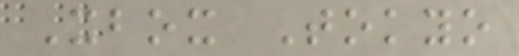Xbox Tokyo
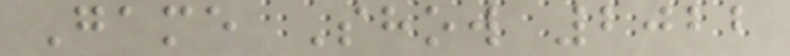Game Show 2022
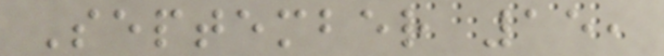September 15,
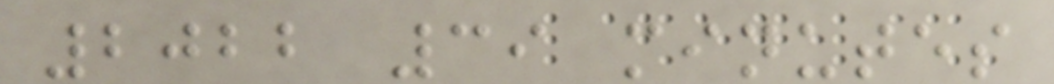2022 39 minutes
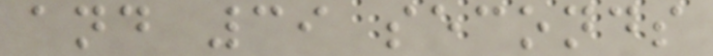and 39 seconds
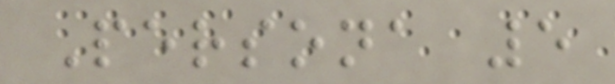Persona 5
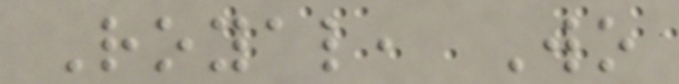Royal, Wo
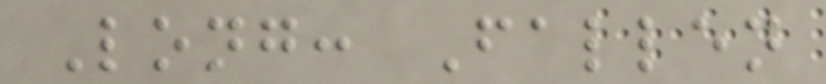Long: Fallen
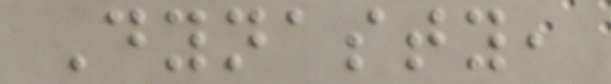Dynasty,
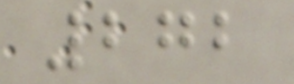272
